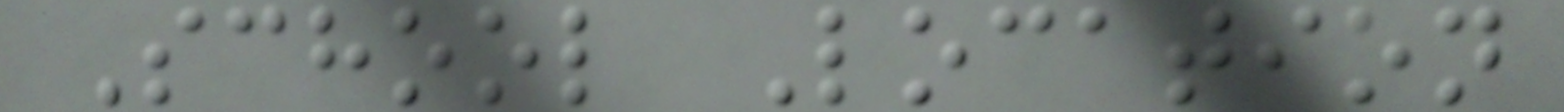School Location
